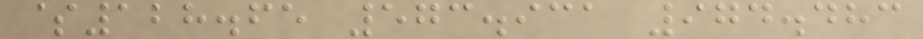$128.65 573.931 974.483
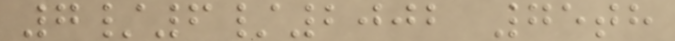7/6/2002 75th
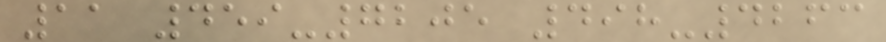11 459-7205 498-4263
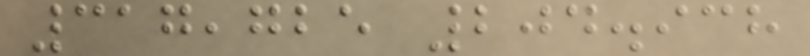317,725 204.938
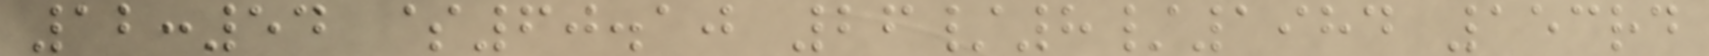12:54 $60.10 26/8/1984 153rd
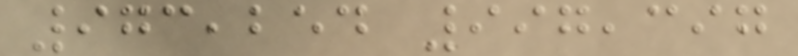973,254 997,397
